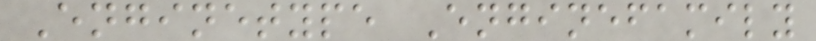Enginetype Enginefamily
